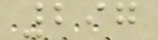297
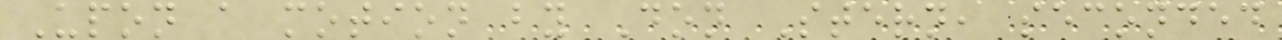Upon a motion by Don Stern, seconded
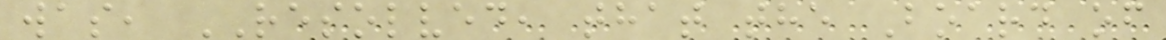was, RESOLVED, that the Board of
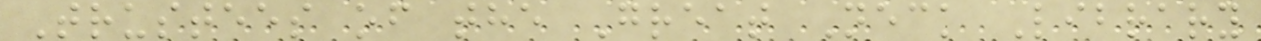Trustees of the Great Neck Library
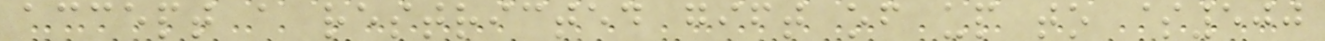accept a restricted gift of up to $500
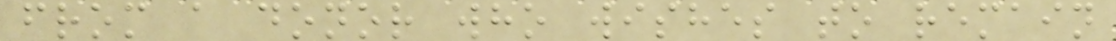from a donor who wishes to remain
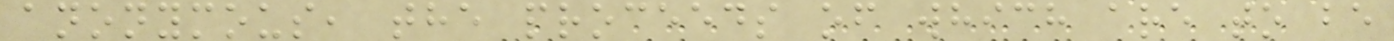anonymous, the proceeds of which are to be
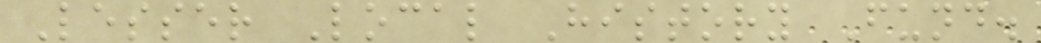Lesser Local History Fund.
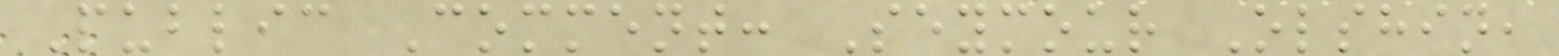Public Comment: Seymour Olshin,
